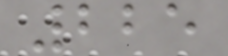225
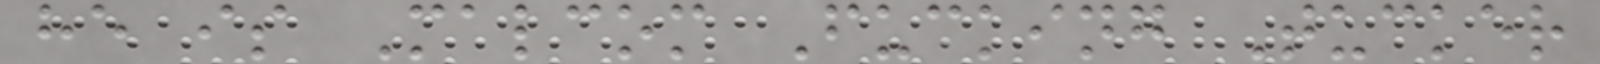he is Malcom Fucking Tucker
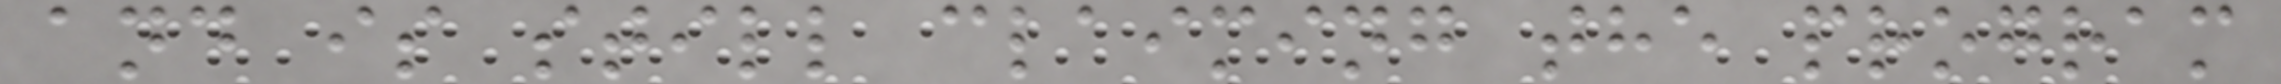and is still claiming the program
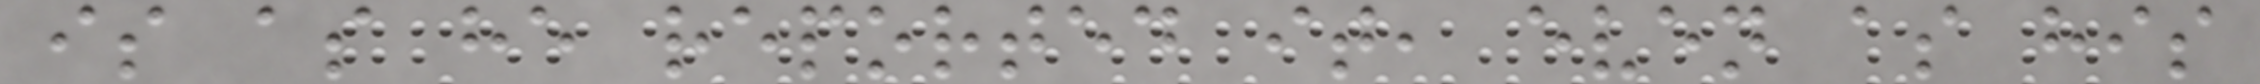is as he reported it, even as his
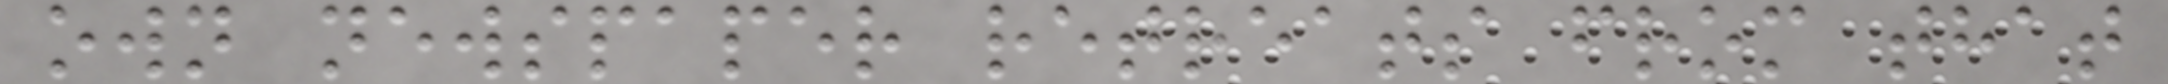own newspaper retreats from that
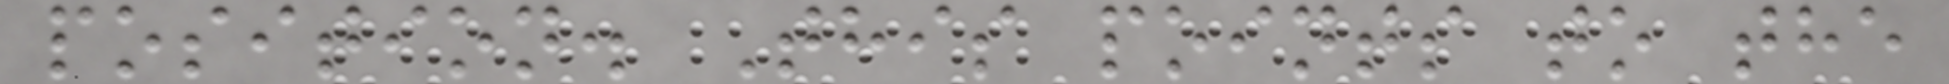position. This points to the
